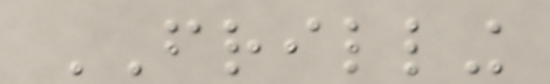FRILLING
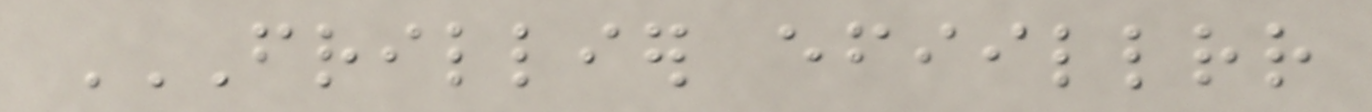FRILLIER EFIILLRR
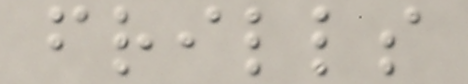frills
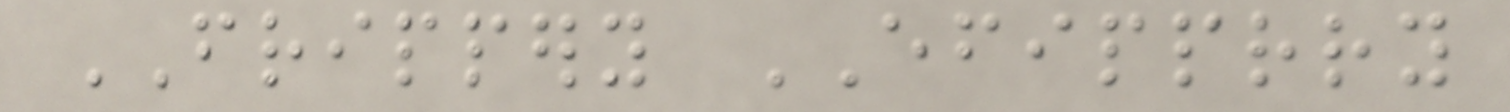FRIPPERY EFIPPRRY
